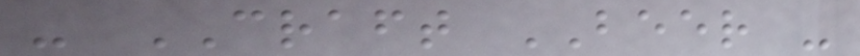- CRAFT BEER -
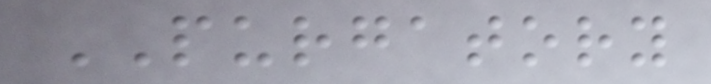PURGATORY
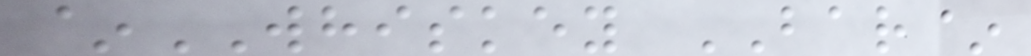~WHISKEY BAR~
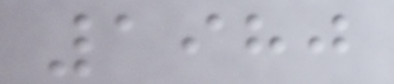1980
